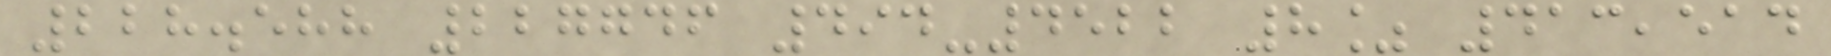228.588 227746 494-4522 8% 413,514
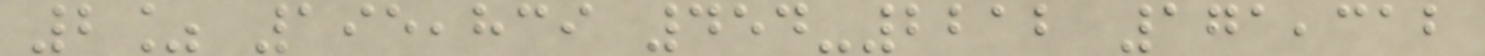2% 195,839 454-2212 171,312
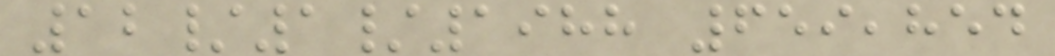12/1/1988 659,854
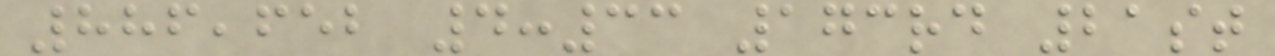886,652 4:33 173rd 21st
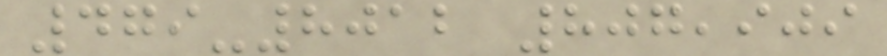479-8012 807,909
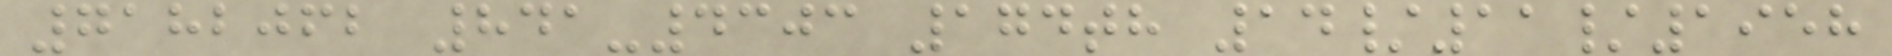7182062 841-4303 174th 14/11/1958
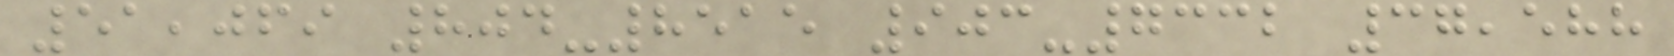51,069 804-8515 903-7332 37,588
